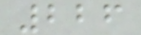226
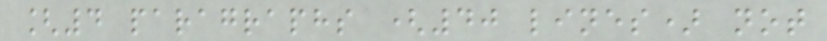[4 paragraphs (40 lines) not
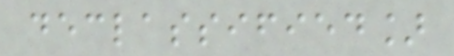declassified]
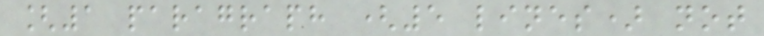[1 paragraph (5 lines) not
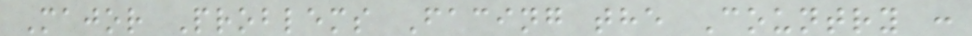Major Problems Facing the Country :
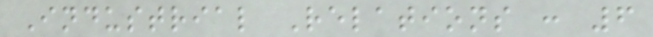Industrial Relations : 6
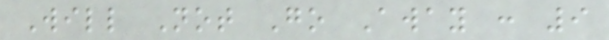Will Not Go Away : 9
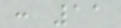: 11
